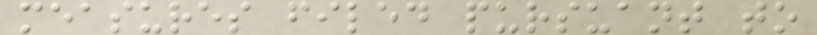measures filed pursuant to
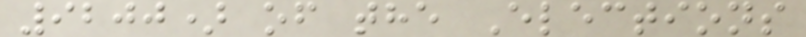9200) of the Elections
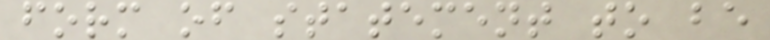form of statement to be
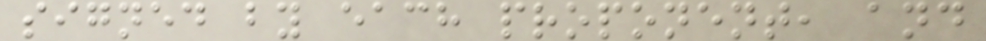signed by each proponent, and
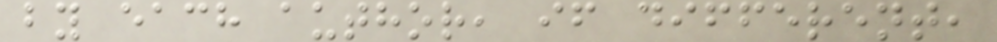by each author, if different,
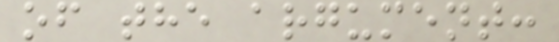of the argument:
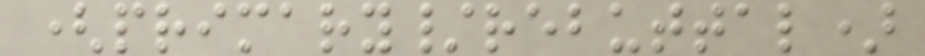(primary/rebuttal)
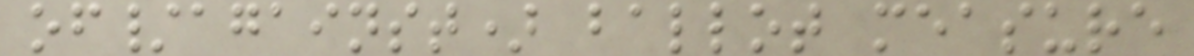of/against) ballot measure
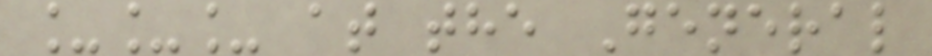___ at the General
